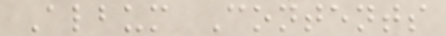Album Contents
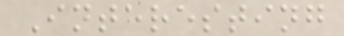Interesting
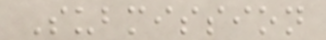Submission
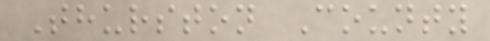Thurston County
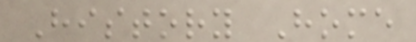History Home
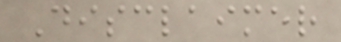Disclaimer
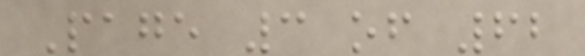Page 3 of 62
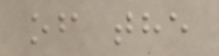of the
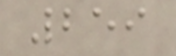259
